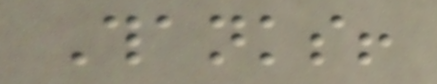Thanks!
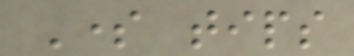Some tips
